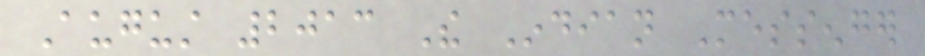August 2013 The Indian Messenger
